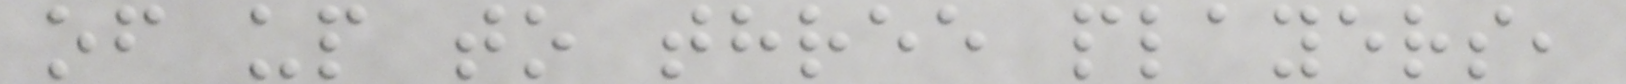of up to three players,
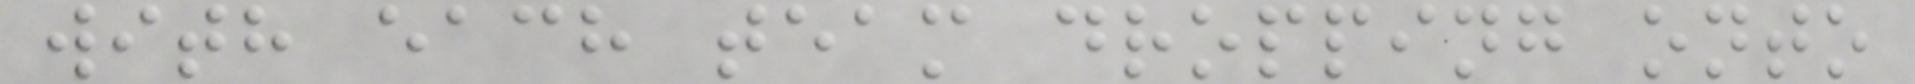with each team dropping onto
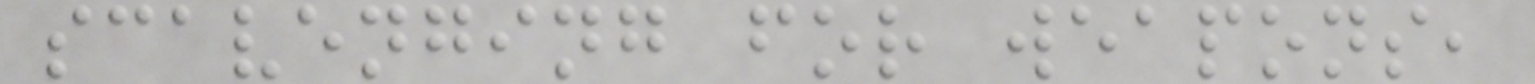scavenging for weapons,
